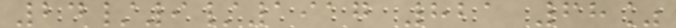24/9/1917 821 68%
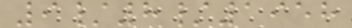9/8/1958
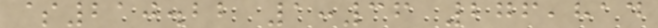$210.22 1:36 276,814
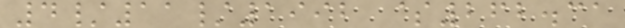4/11/1992 $262.31
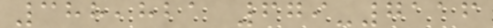388,821 679-7116
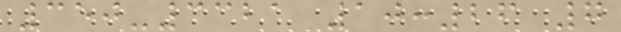350-3321 10:26 7
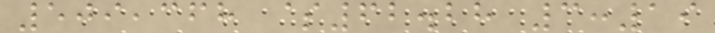509,368 $62.28 3:19
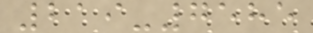219-7585
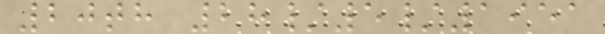20th 28/5/1951
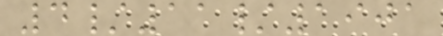4/11/1901
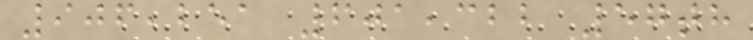906,251 601,322 57th
